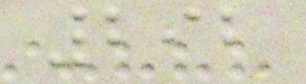292
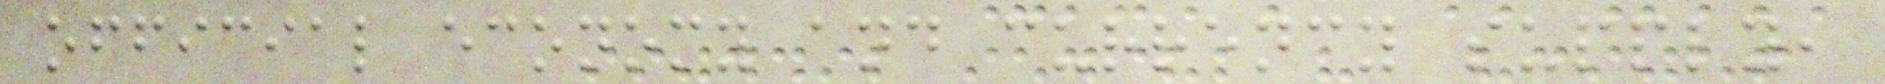official economy and currency supply,
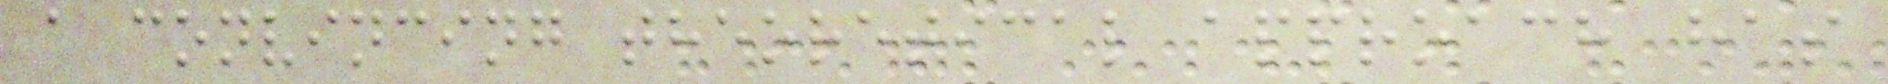a convincing theoretical approach has
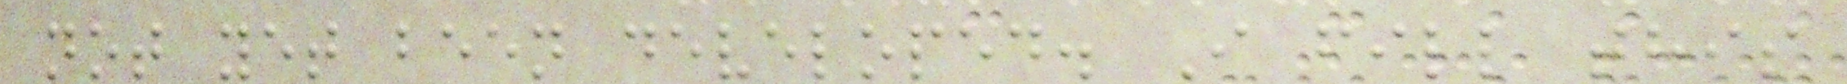not yet been developed. I fill this
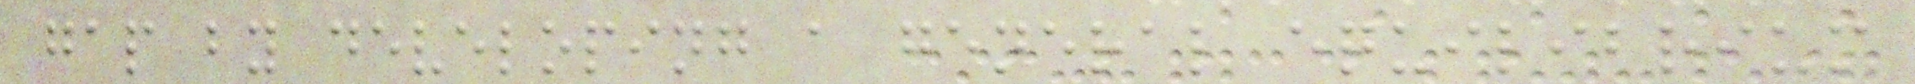gap by developing a general equilibrium
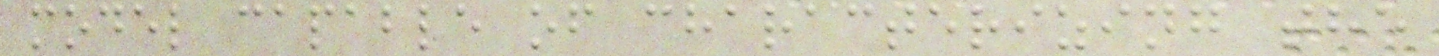model capable of characterizing the
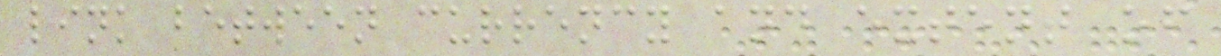link between currency and extent of
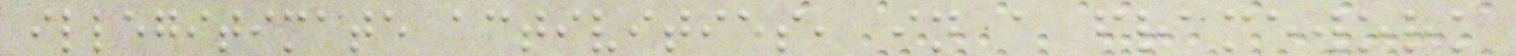illegitimate activities, in a framework
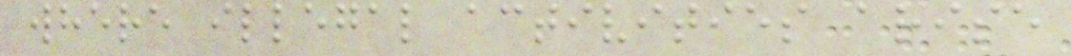where illegal activities arise
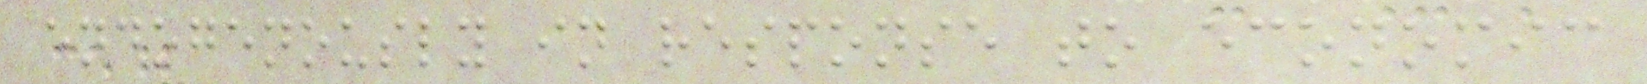endogenously in response to economic
